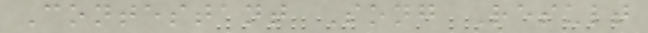Contestant Song Result
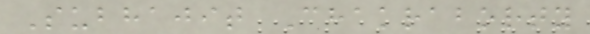Subhajit Chakraborty
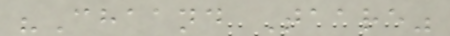"Chaand Taare"
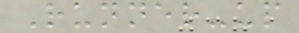Runner-up
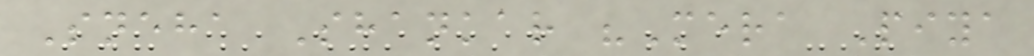Sneha Shankar "Mera Piya
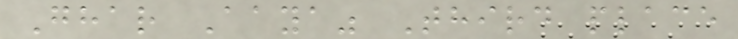Ghar Aaya" Third place
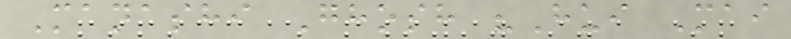Manashi Ghosh "Hui Mai
